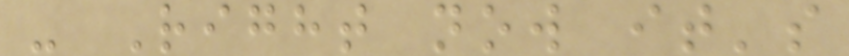- Right now it's
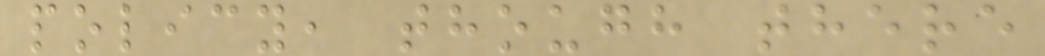policy, though there
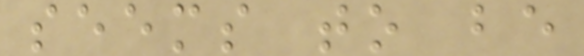seems to be
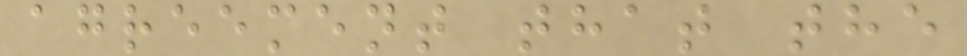agreement that the
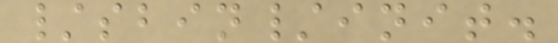/sbin/init.
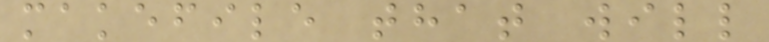makefile that will
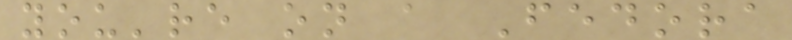you're on a Fedora
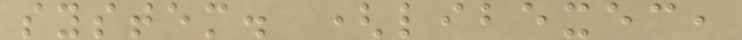system. (libexec,
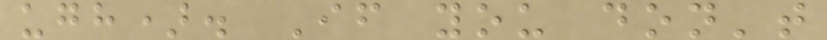ugh). If you don't
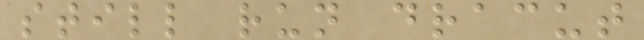still run dracut
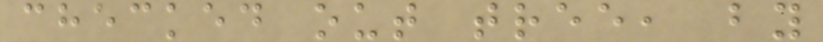checked out tree, by
